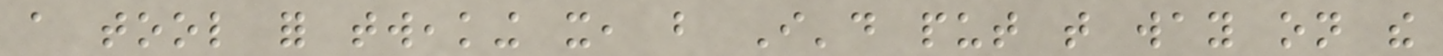a tool for tweaking it, but I'd put that way on the
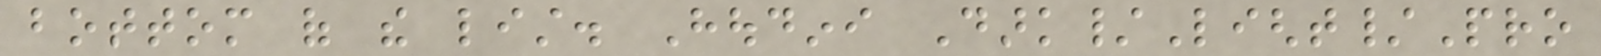bottom of the list. Houdini Dark/Light/Pro
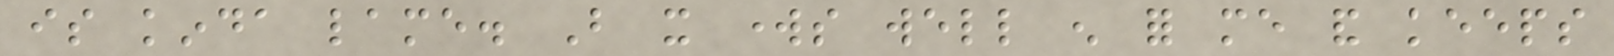is kinda lame. But it works well enough for me and keeps
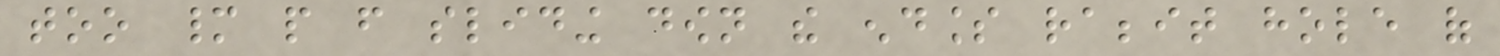too many people from sliding down the endless rabbit hole of
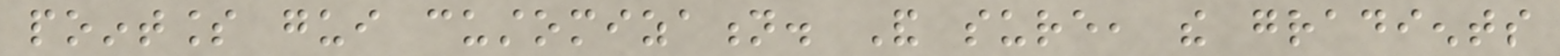pointless gui customization. And sure, the gradients
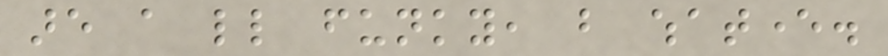are a little funky, but whatever.
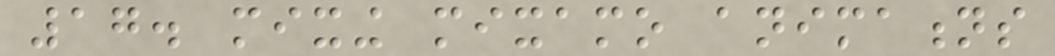17. mixing mixamo animations
